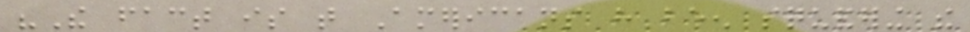"The fact is that Americans have been squandering the
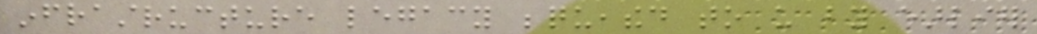infrastructure legacy bequeathed to us by earlier
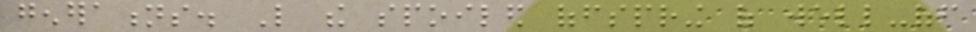generations. Like the spoiled offspring of well-off
